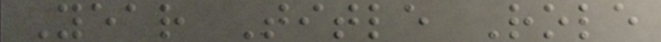Year Title Role
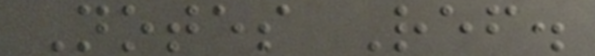Notes Ref.
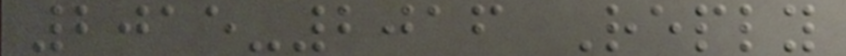2015-2016 Reply
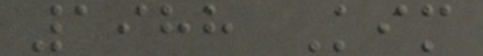1988 Kim
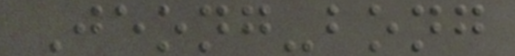Jeong-bong
